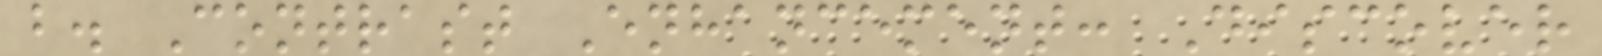b. Contrast Enhancement: Discover
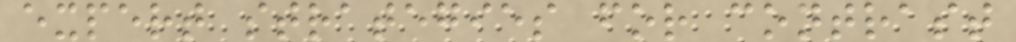expert strategies for contrast
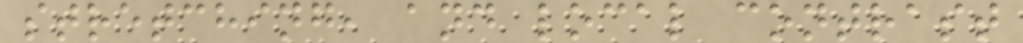stretching, and local contrast
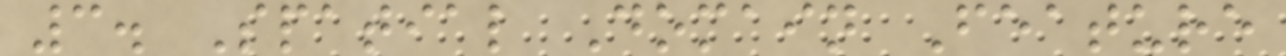3. Spatial Domain Feature
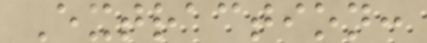Extraction:
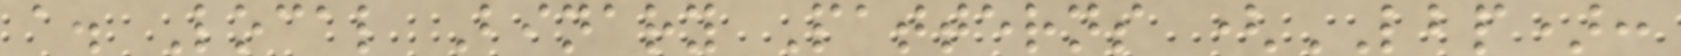a. Local Binary Patterns (LBP):
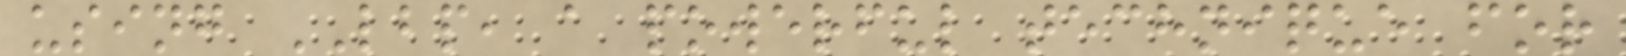using LBP, a powerful technique for
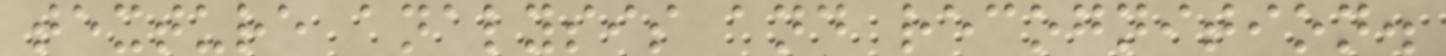texture analysis and recognition.
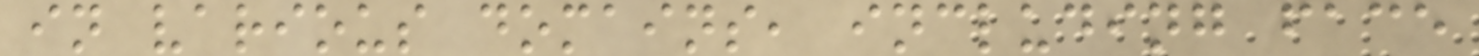in various domains, including face
